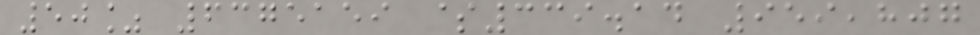50% 6375159 $339.14 959,807
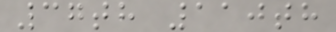37th 110th
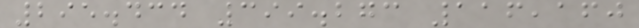295.434 399.273 116,160
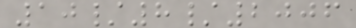10/8/2006
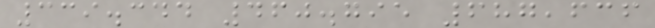339.344 460.795 687,636
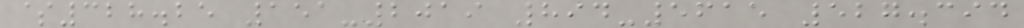$328.25 151-2019 894-5615 527.394
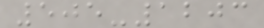505-1203
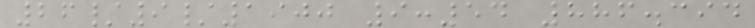26/9/1900 9:54 886.394
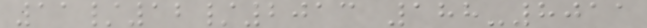11/12/2013 188-8011
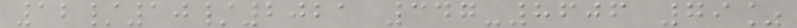12/10/2021 347-8606 79%
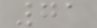71
